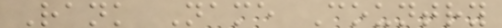Rank Name Country
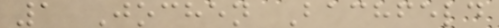1 Jochen Bachfeld
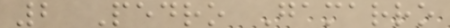2 Pedro Gamarro
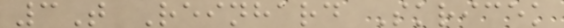3T Reinhard Skricek
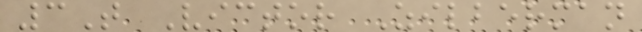3T Victor Zilberman
